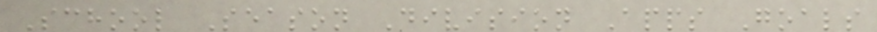School Season Division Apps Goals
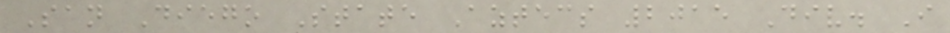San Diego State Aztecs 2015 Div. I
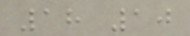18 10
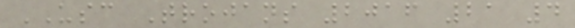USC Trojans 2016 21 4
